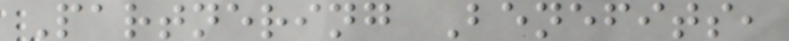Partnering Benefits,
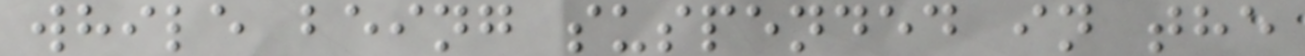while being suspended in the
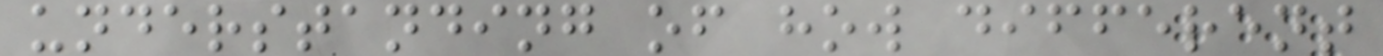understanding of how different
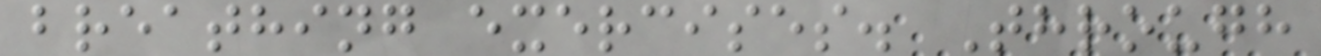breathing exercises. Through
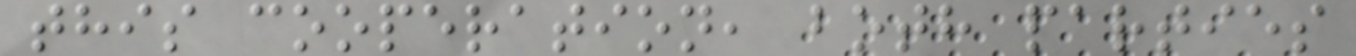this cooperation, both parties
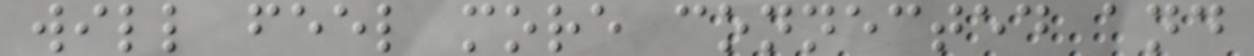will feel more connected and
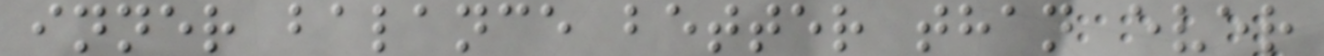inner balance better than ever
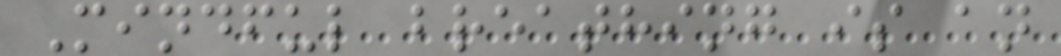Mindful breathing is an
